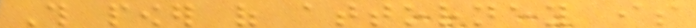This power of attorney is
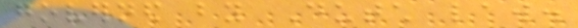governed by Dutch law.
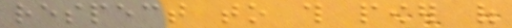respect to this power of
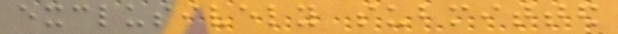exclusively submitted
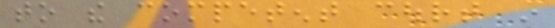to the competent court in
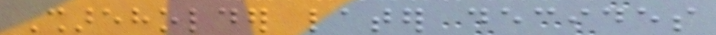Shareholder later decides
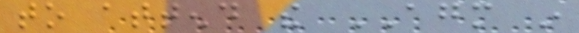to attend the AGM in
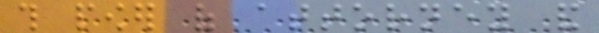this power of attorney and
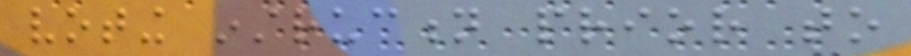voting instruction prior to
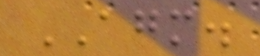AGM.
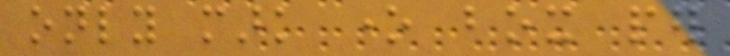only mark one box per
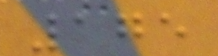175
